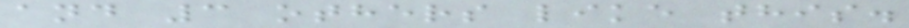and 3 others like this.
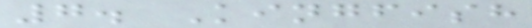7. Kingfish
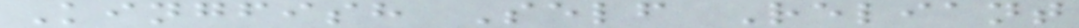Kingfish Self Reliant
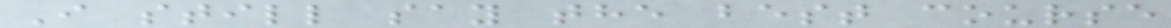I still say the best course
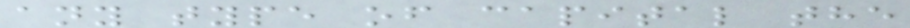any type of capital the
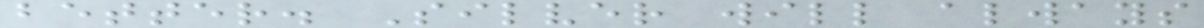better. Silver will always
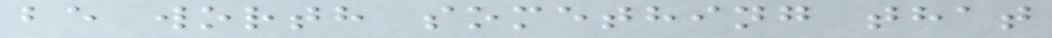be worth something that
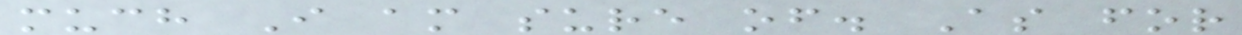much I am sure of. As for
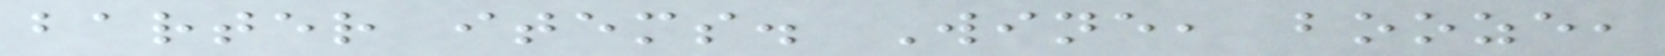barter items. Wine, booze,
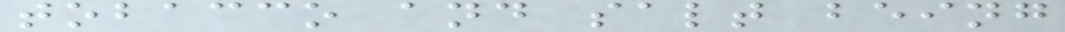tobacco and salt being
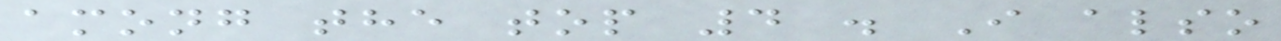among the top 4 . I also
